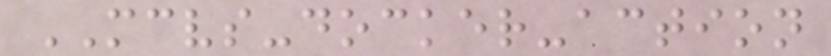MCVS-docker-action
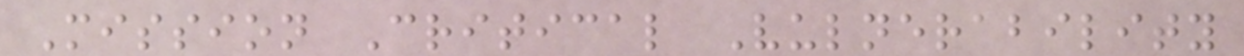Mission Critical Vulnerability
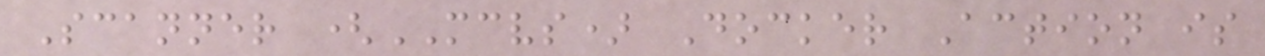Scanner (MCVS) Docker Action is
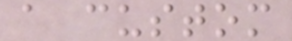a custom
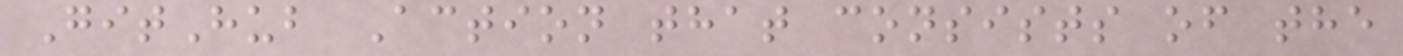GitHub Action that consists of the
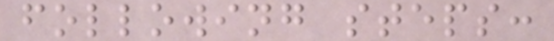following steps:
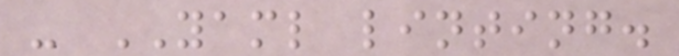- YAML linting.
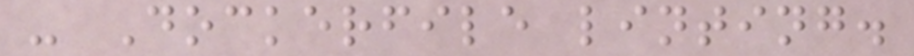- Dockerfile linting.
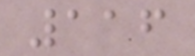116
